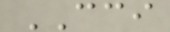CCI
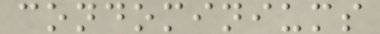condominiums
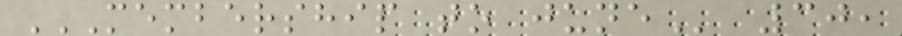MEMBERSHIP TO JUNE 30,
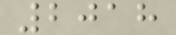2018
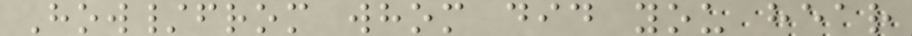How/from whom did you hear
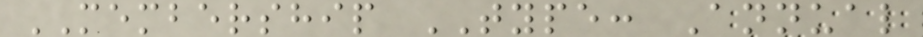MEMBERSHIP TYPE: Annual
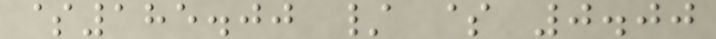$185.00 / $ 0.00
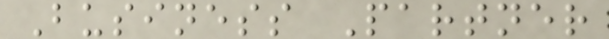Business Partner
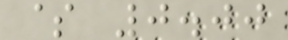$ 0.00
